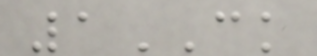1CK
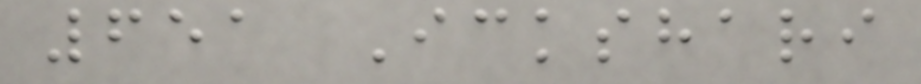651 Ickshari
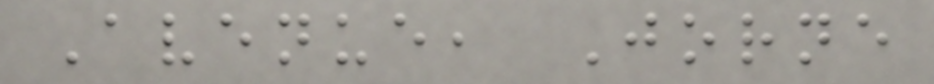Avenue, Jorne
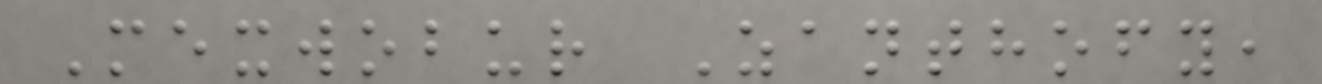Mexwobur Zanthofy,
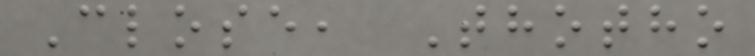Close, Thotho
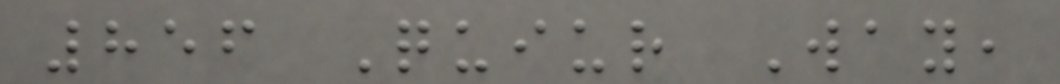856 Quiur Way,
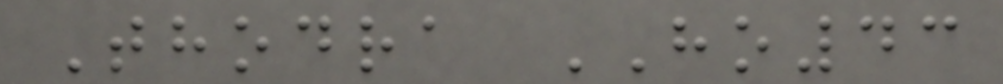Thodra HO43
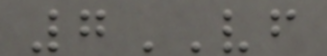7VF
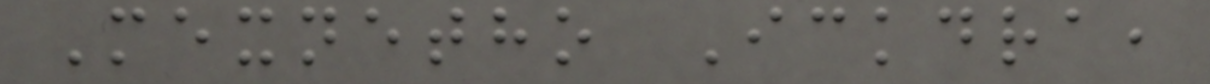Mexnetho Ickdra,
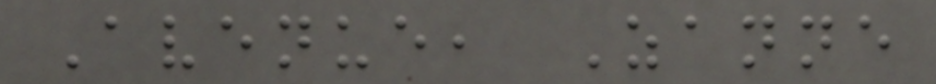Avenue, Zanne
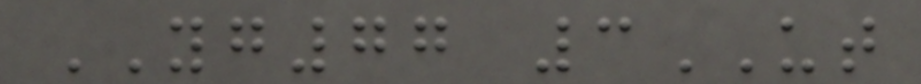YG77 3UT
